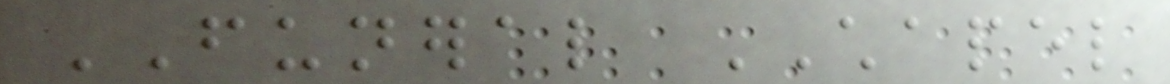FUNERAL CHAPEL
